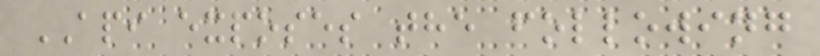API exposes the following
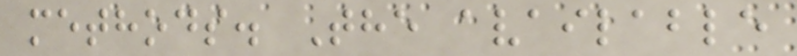methods. The available
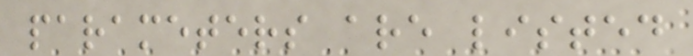parameters are listed
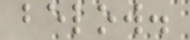below.
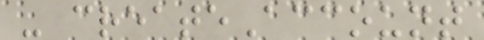- createAccount
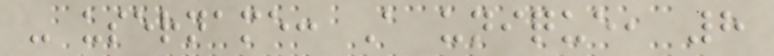- username: A unique, 8
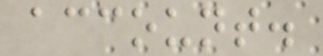account.
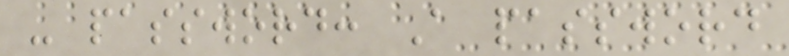- password: A password
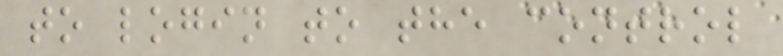to login to the control
